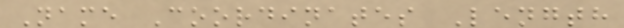Name Coordinates Length
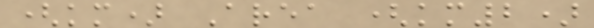(km) Area (km2)
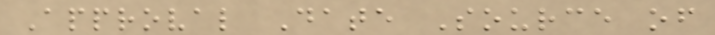Approval Date Source of
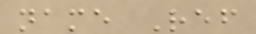name Ref
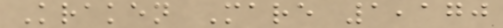Kraken Mare 1,170
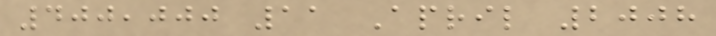400,000 11 April 2008
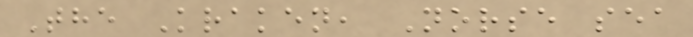The Kraken, Norse sea
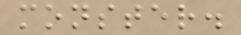monster.
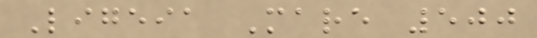Ligeia Mare 500
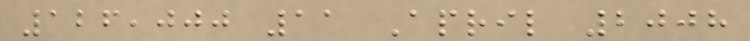126,000 11 April 2008
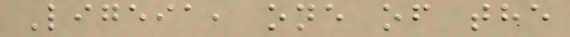Ligeia, one of the
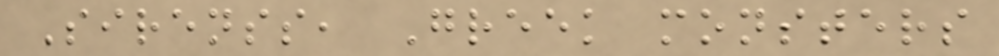Sirenss, Greek monsters
